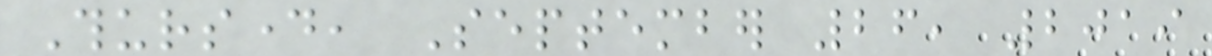Thursday, September 26, 2019
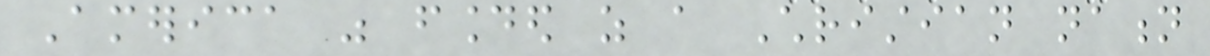America was founded as a Christian nation
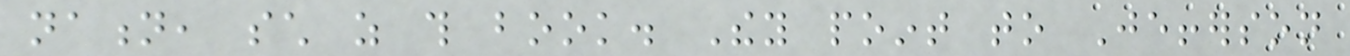nation, such as this book. They point to Jefferson
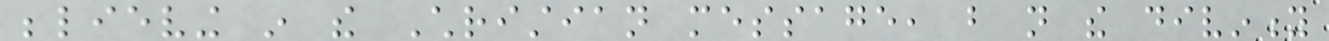believing in the Christian message, but not the divinity
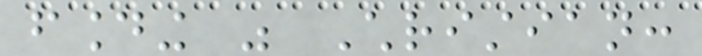founding was Christian:
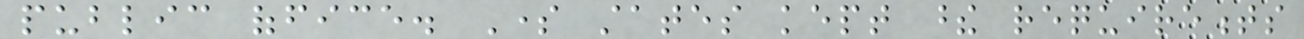public office. Some states kept these requirements
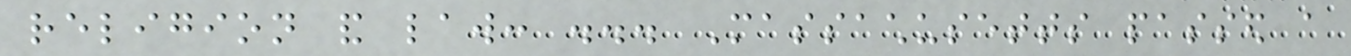religion and law: ... Massachusetts passed a
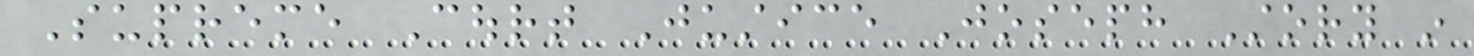Supreme Court Justice Joseph Story in
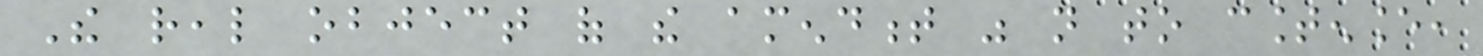The real object of the amendment was not to countenance,
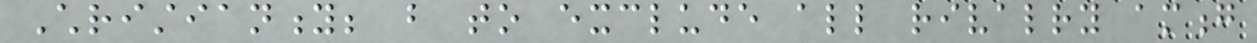Christianity; but to exclude all rivalry among
